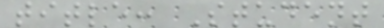title: Student
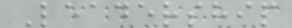Leadership
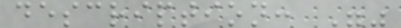description: ""
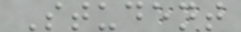Student
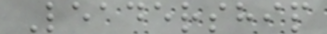Leadership
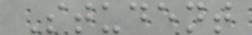Student
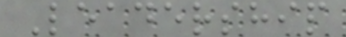Leadership
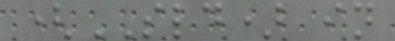(SLD) in
